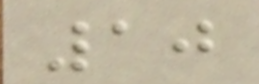10
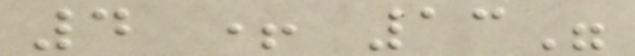4 + 13"
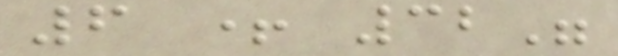6 + 32"
